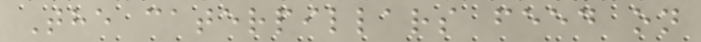The caterpillars feed on
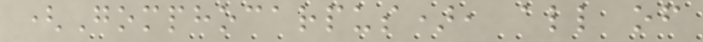(Gomphocarpus), all of
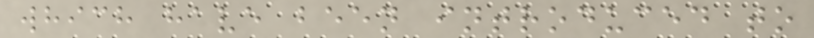which have been introduced to
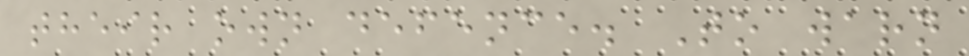their own defence. To warn
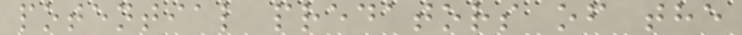potential predators of the
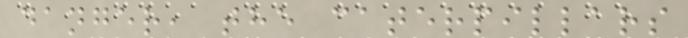danger, the caterpillars
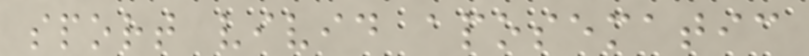sport vivid aposematic
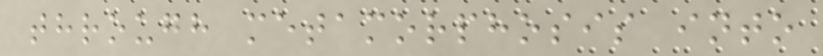through metamorphosis into
